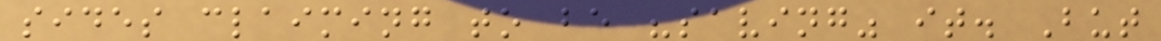sides claiming to be "saving" it. But
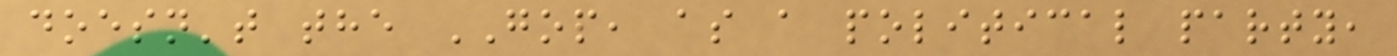doesn't the GOP, as a political party,
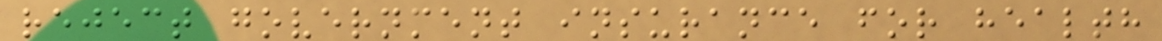reject government insurance for health
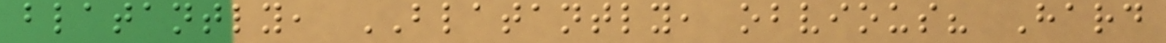blatantly, BLATANTLY, obvious? Hard
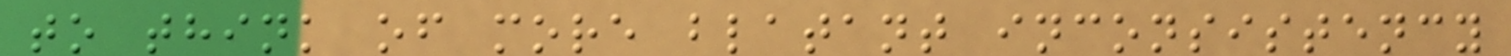to think of more blatant inconsistency
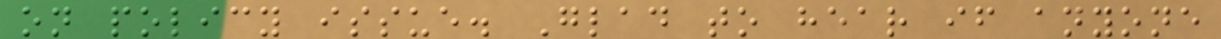on policy issue. Glad to hear if anyone
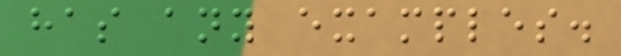has any examples.
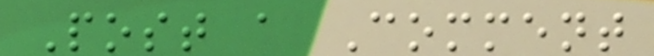Post a Comment
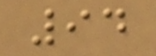94
